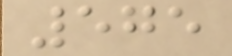575
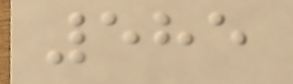585
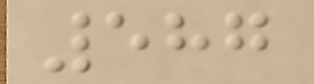587
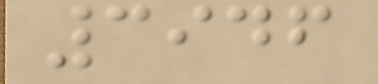3946
